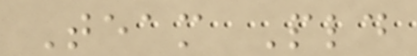Team Pld
